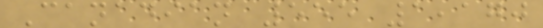Canadian 555 1,170
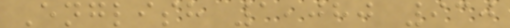English 1,080 930
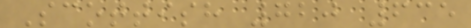Scottish 720 635
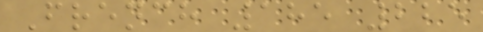French 185 225
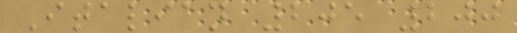Italian 205 200
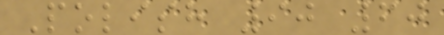Polish 90 60
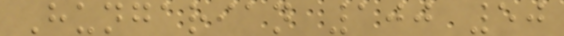Hungarian 100 50
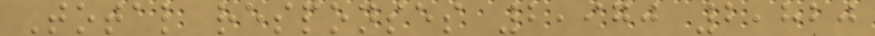Total responses 2,970 2,820
